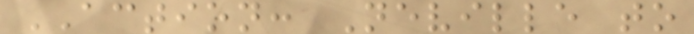ACTION: Neville to
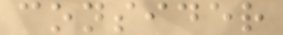consider
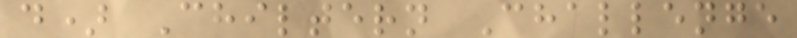d) Chiltern Challenge
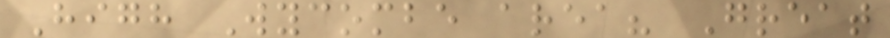High Wycombe area? Great
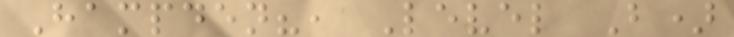Hampden?, Level B)
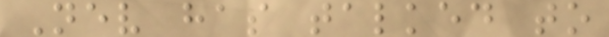Nev has talked to
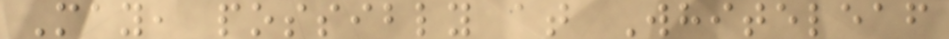May, possibly at Whiteleaf
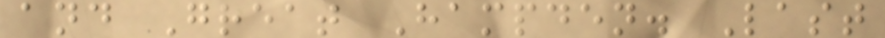and Great Hampden. Last
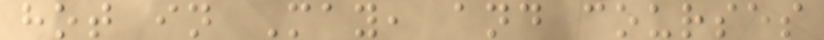hot in May, and courses
